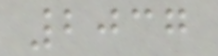2037
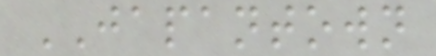JAPANTOWN
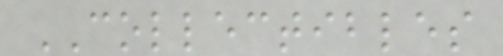COLLECTIBLES
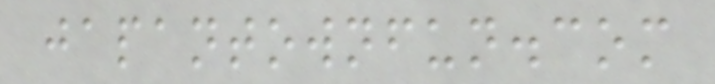japantownfun.com
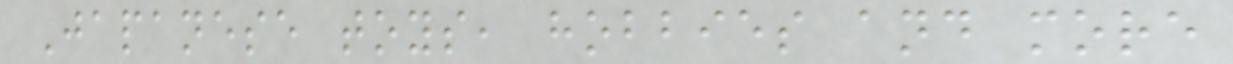Japanese toys, hobbies and more
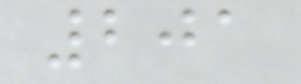201
